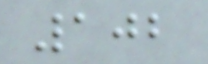102
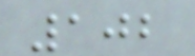102
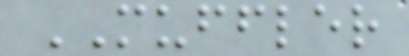MUFFLER
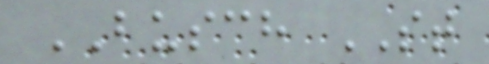BUSCH ST
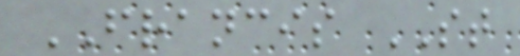FRANCIS ST
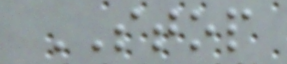STOP
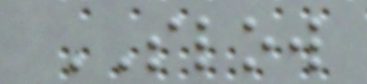SLOW
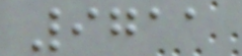9711
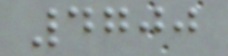4700
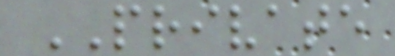PRIVATE
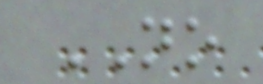NO
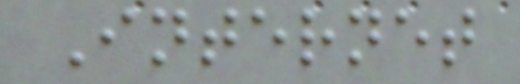Internet
